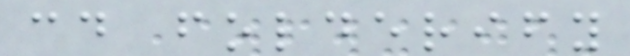cd folderify
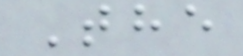The
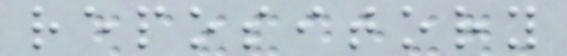repository
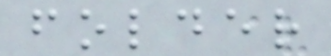folder
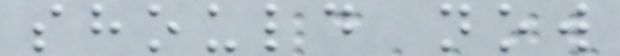should now
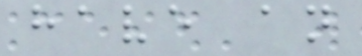have an
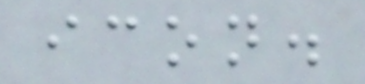icon.
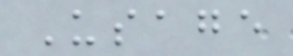Usage
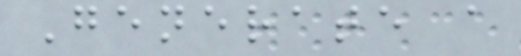Generate a
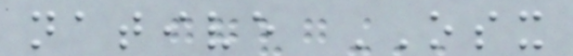native OSX
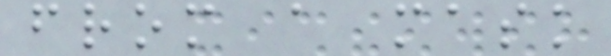from a mask
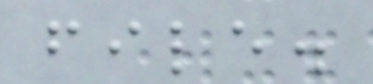file.
